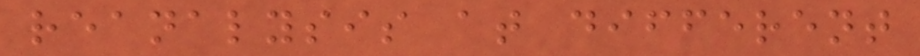reanalysis at different
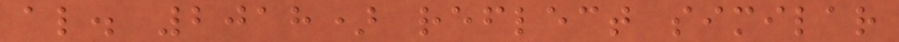al. 2018) reflect similar
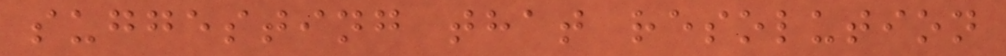suggesting that resolution
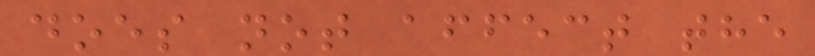does not affect the
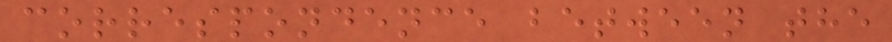correspondence between the
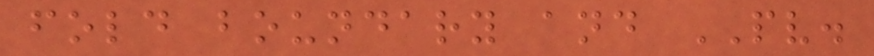fold boundary and PV.
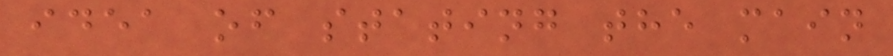idea of stating the main
